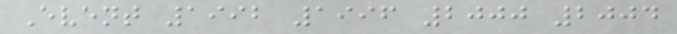Event 1992 1996 2000 2004
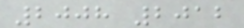2008 2012
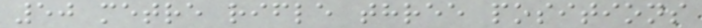50 metre rifle three positions
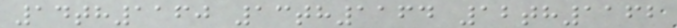14th1160 13th1164 12th1162
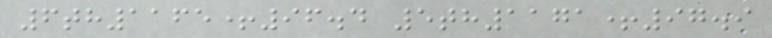6th1165+96.4 5th1171+97.9
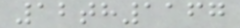12th1167
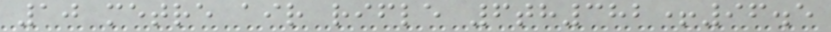10 metre air rifle 6th382+96.5
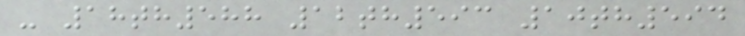- 18th588 12th593 10th594
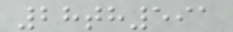28th591
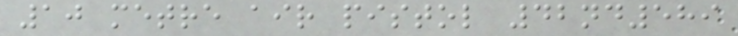10 metre air pistol 42nd589
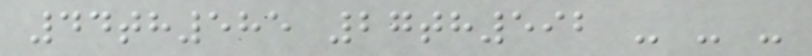44th585 27th592 - - -
